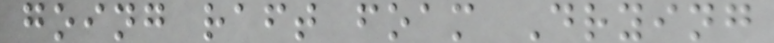going raft foam Drying
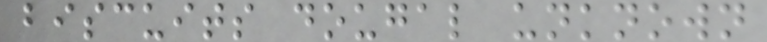biscuits dougal unknown
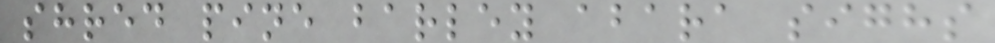shred pine barley abara sighs
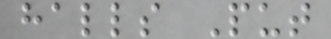halls Put
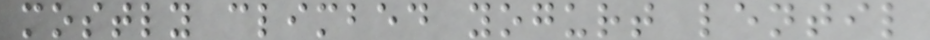mostly climbed yogurt lentil
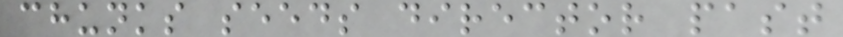chunks seeds director past
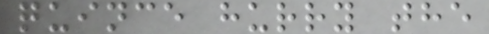quince hurry the
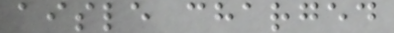aisle charged
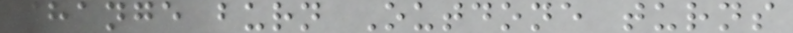change burn Outdone turns
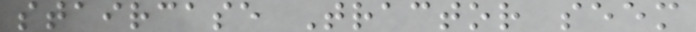staircase Tractor seem
